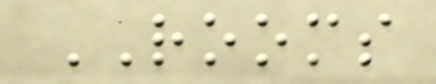ROOMS
